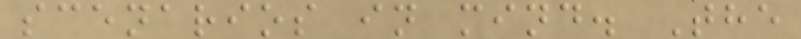scenarios in mind. The
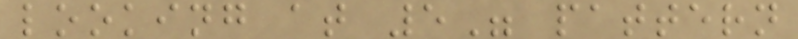looking at 5" pattern
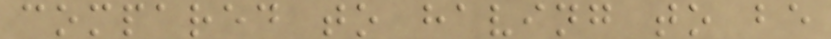compared to having to be
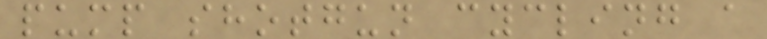pump shotgun cycling a
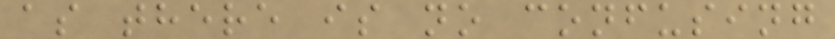as there is no confusing
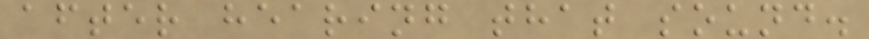after hearing that sound.
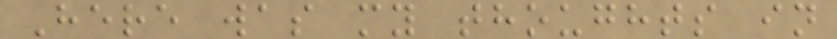Here was my thoughts in
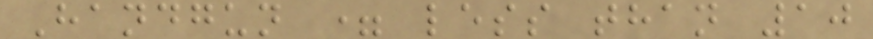Handgun = less than 10
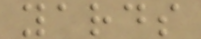yards
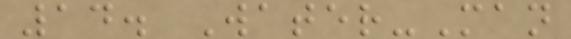14. Water-Man
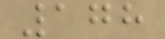178
